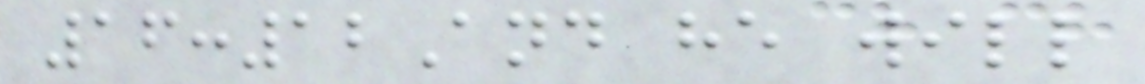16:12And he will
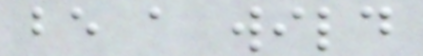be a wild
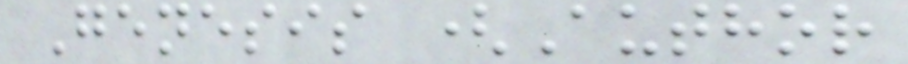Genesis (Author
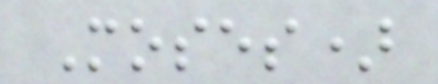Moses)
